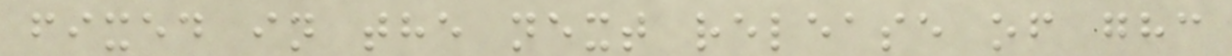fixed in the next release of ghc
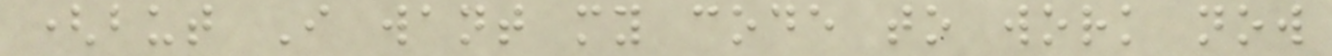(but I want my code to work now
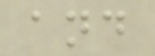and
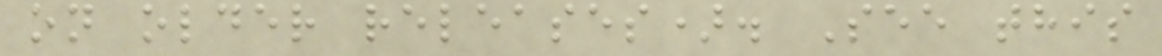on older releases). See this
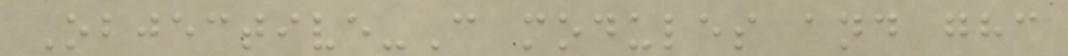Objective-C modules and ghc
